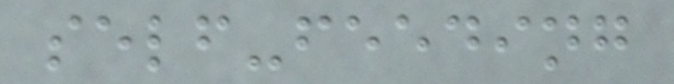self-feeding
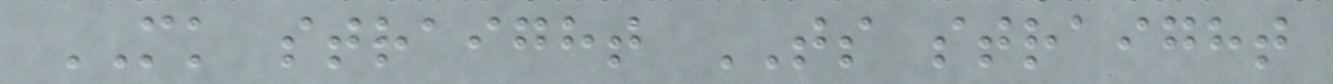MK straight TS straight
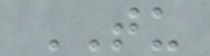TU
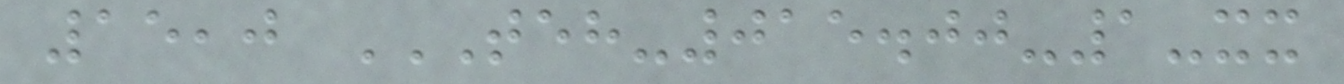15,0 TEH-015.00-1-XX
